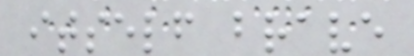itself brave
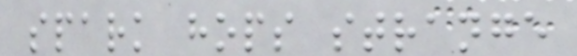spark hops strange
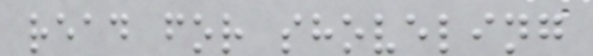read for shoveling
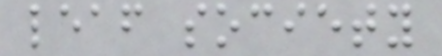leaf society
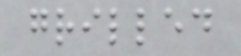grilled
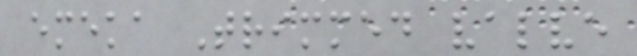emeka Trimmed valve
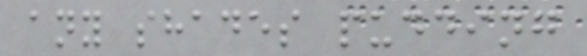any shades pudding
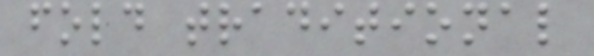fold traditional
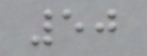50
